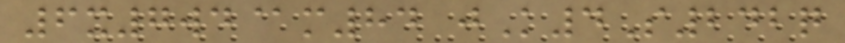6x7wd@m84 jK4S242q
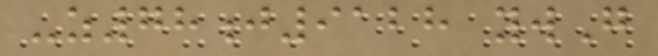-z78j9128 ywG
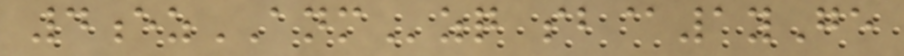4ezANMzq sb@1yGe
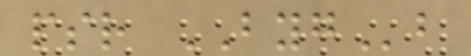psr BYGb
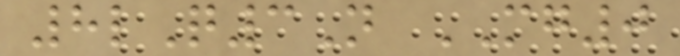8lQ3N MG0
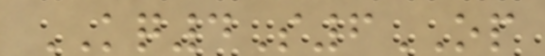KQ4S6OP
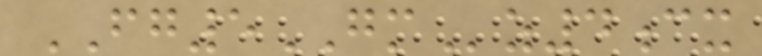FG5GMz4cx
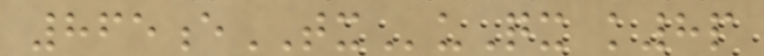865eTXuQx k8p
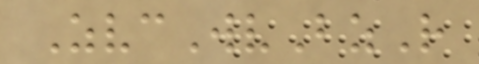ZvcWvBzR
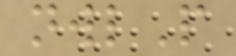nwlP
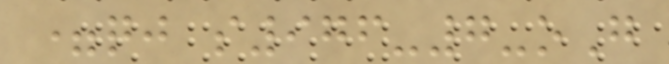=qj s976-7-oG
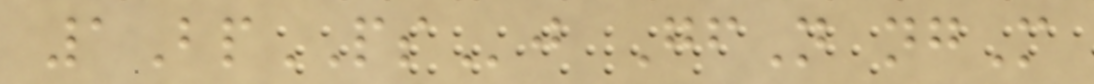1BpPSj GfN ngM
